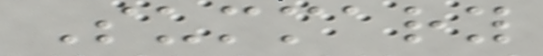Summary
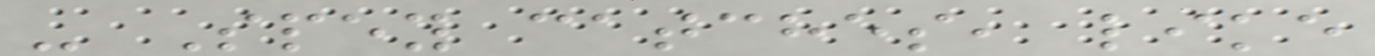- Spey catches, like
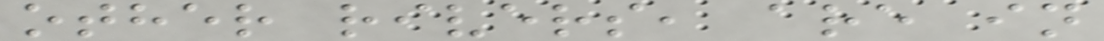other rivers, are in
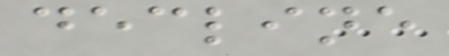decline
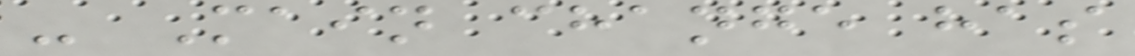- Main change has
